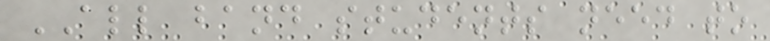ALL band students need to
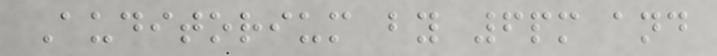Auditorium by 6pm and
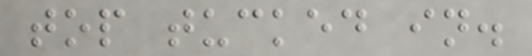top tucked in.
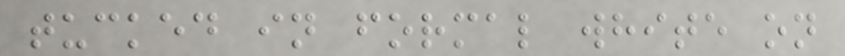tucked in formal white on
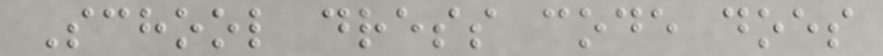School dress code does
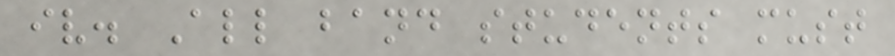iv. All band students must
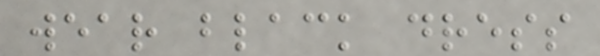wear black dress
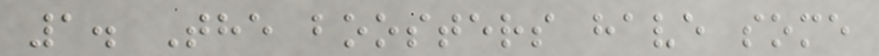1. The boosters have some
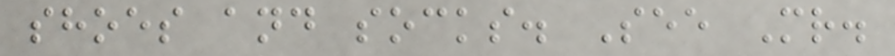shoes and socks. See Mr.
